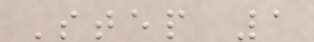Step 1
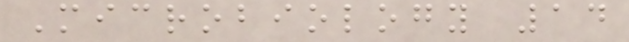Microbiology 14
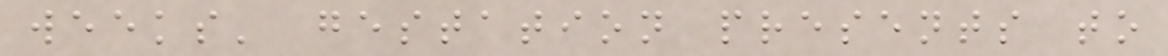weeks' gestation presents to
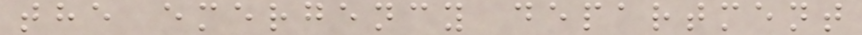the emergency department
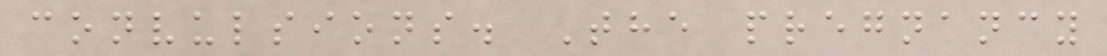convulsions. The pregnancy
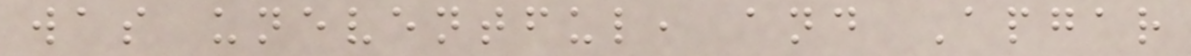was uneventful, and Apgar
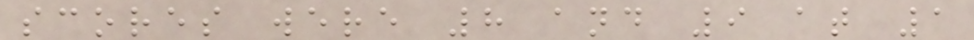scores were 8 and 9 at 1
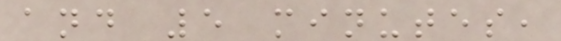and 5 minutes,
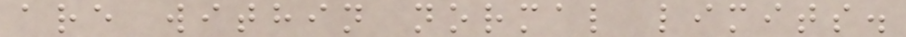are within normal limits.
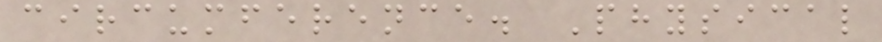circumference. Physical
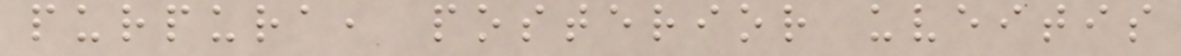purpura, posterior uveitis
